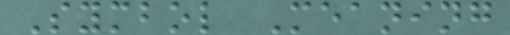Symbol Meaning
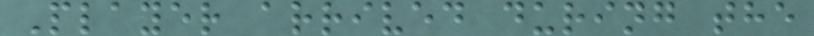Player arrived during the
